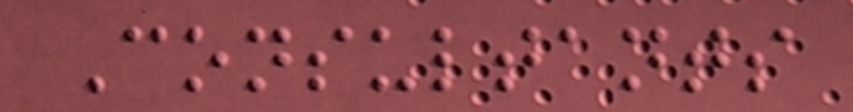Consultants
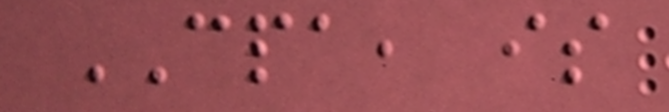CPA, is
